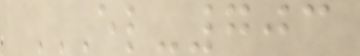EL-703
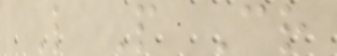L P Cr
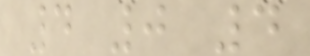4 0 4
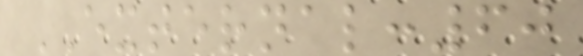EXTERNAL:60
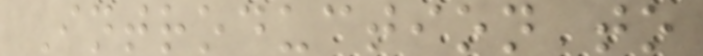Introduction to
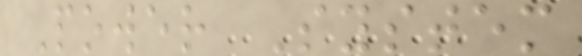Power System
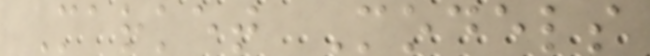Market Models
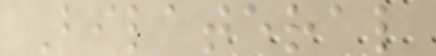Bilateral
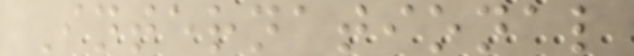International
